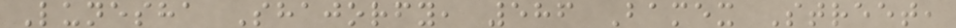Lunesha Shajorfy, 586 Bamex Street,
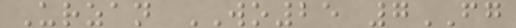Urzan WO25 7FG
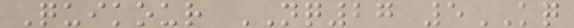Quikour NQ27 5KQ
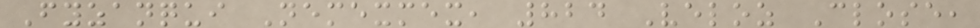Fyzanqui Nemexmex, 824 Veloz Close,
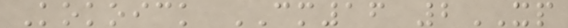Kokoick CM16 2XP
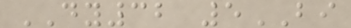DY32 5BI
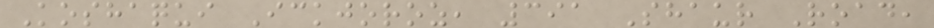Koshaqui Ickjoroz, 391 Shaur Road,
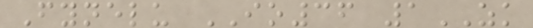Fynelu IO36 1ZK
